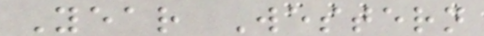Year Western
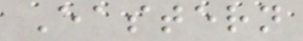Eastern
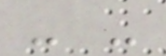- -
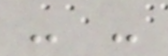- -
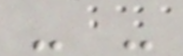- -
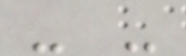- -
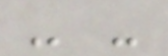- -
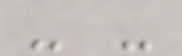- -
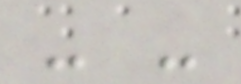- -
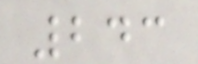243
